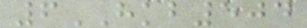6HKB504
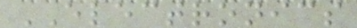ELECTRONICS
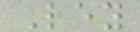Ley
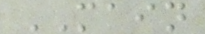MAIN
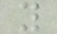y
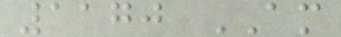1170 AM
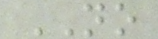NO
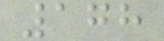178
